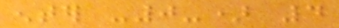enter -0-) 4
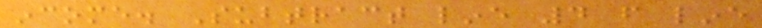income. Subtract line 4 from line
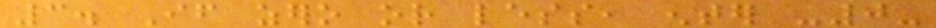3. If zero or less, enter -0-
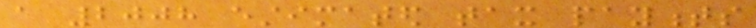a 2008 estimated tax payments
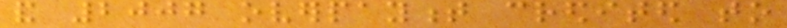and 2007 overpayment credited to
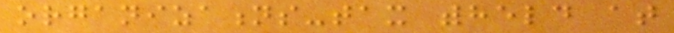organizations-tax withheld at
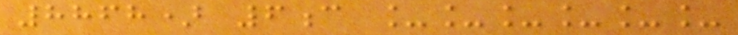8868) 6c ______
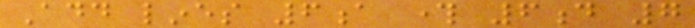Add lines 6a through 6d 7
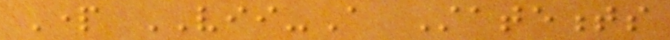Part VII-A Statements
